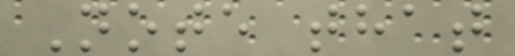Note that
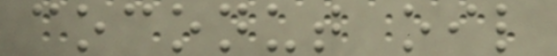coconut oil
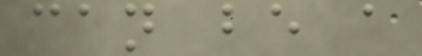can be a
